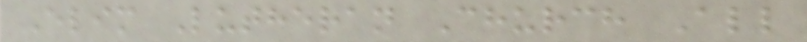Elim Lutheran Church All
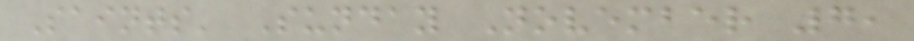Saints' Sunday November 7,
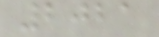2021
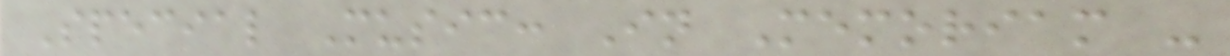Special Music: In Memoriam -
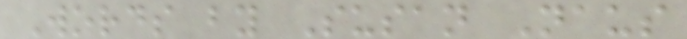Words by Susan Naus
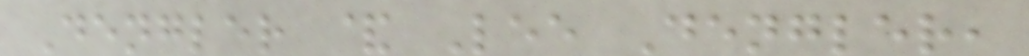Dengler & Lee Dengler,
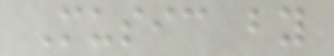Music by
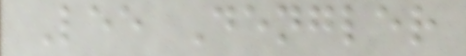Lee Dengler
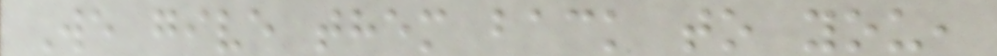We give them back to you,
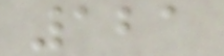121
